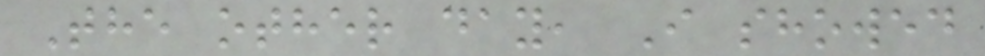The other day, I showed
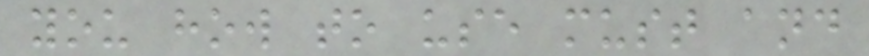you how to use must and
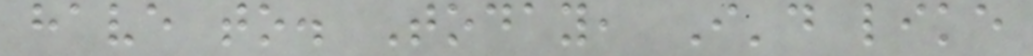have to. Today, I'd like
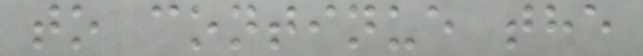to continue the
